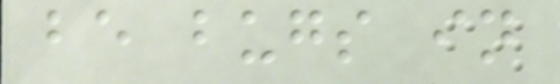be bugs in
